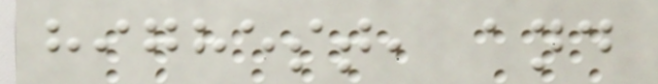highest, and
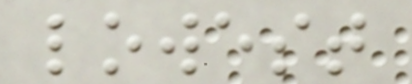lowest
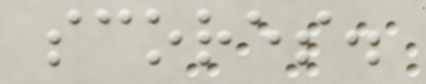scores.
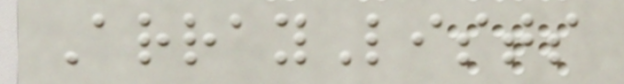ArrayLists
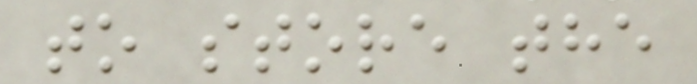to store the
